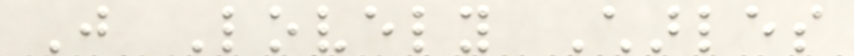Just Lovely Charles
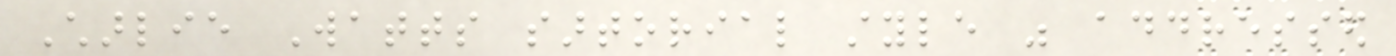Charlie Watts sartorial style was addressed
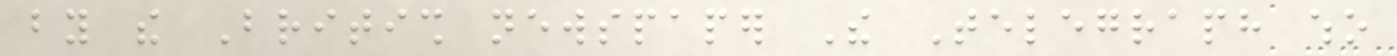by the British newspaper The Telegraph who
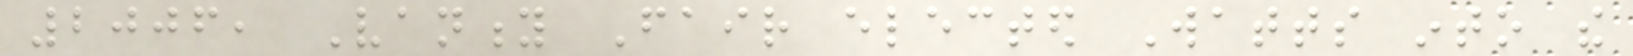2006, Vanity Fair elected Watts into the
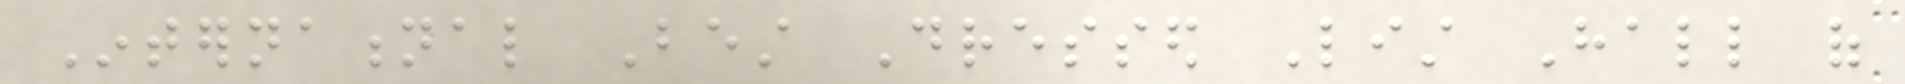International Best Dressed List Hall of
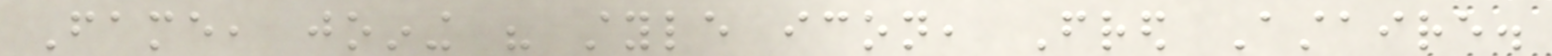Fame, joining his style icon, Fred Astaire.
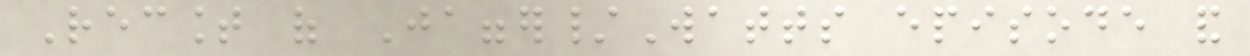Recount of Jagger/Watts episode and
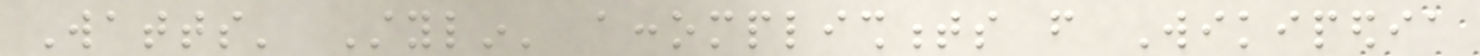Watts' Stylin' accomplishments from Wikipedia
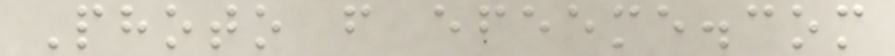Photo from efeeme.com
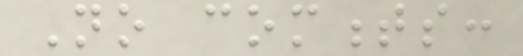No comments:
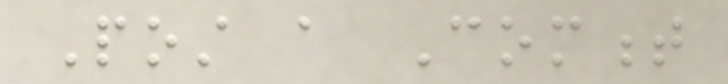Post a Comment
